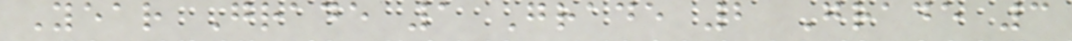Year Grade 1 Grade 2 Grade 3
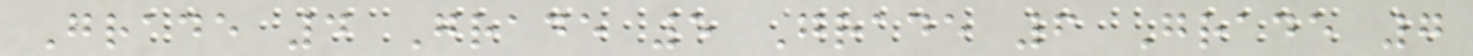Grade 4 Grade 5 Grade 6 Grade 7
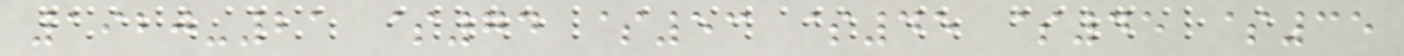1920-21 $74 $53 $45 $45 $35
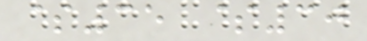$35 $30
